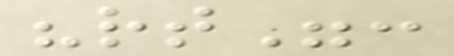"rt":
